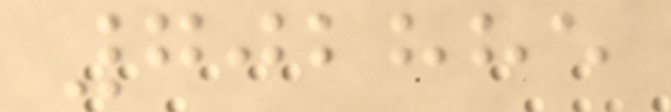702885
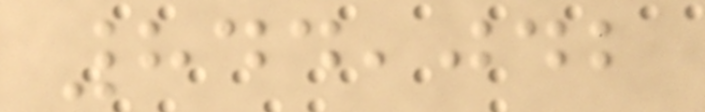844,042
